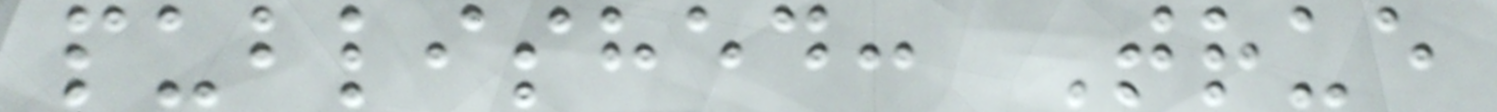published: True
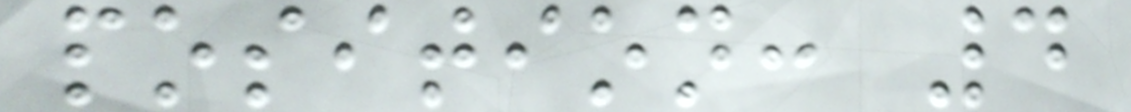position: 4
